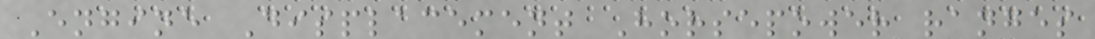Engine Displacement Horsepower ranges
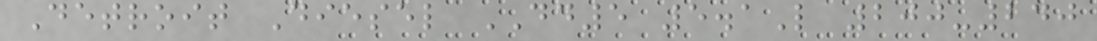Detroit Diesel DD5 5.1L 200-240
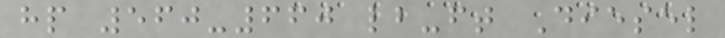hp 560-660 lb-ft Diesel
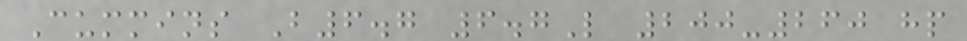Cummins B6.7 6.7L 200-260 hp
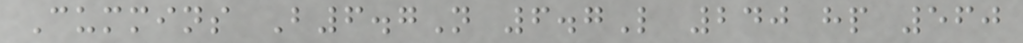Cummins B6.7N 6.7L 240 hp 560
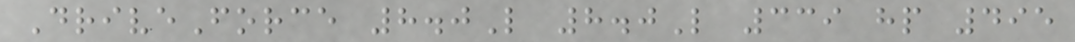DriveForce 8.0L 8.0L 339 hp 495
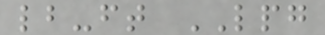lb-ft LPG
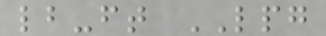lb-ft LPG
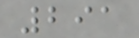291
